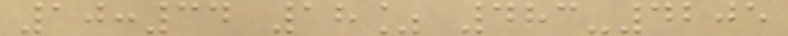10:34 18% 483-4205
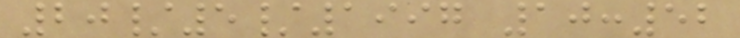20/5/1997 10:52
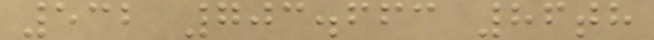532 703.663 86th
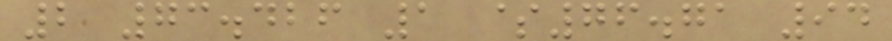2 73.426 1 $76.71 94
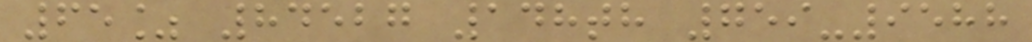65% 84527 148th 759-9588
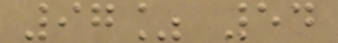97% 54
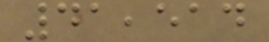41,514
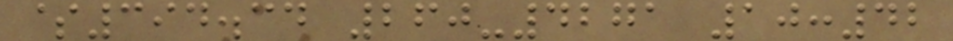$394.34 260-4271 10:42
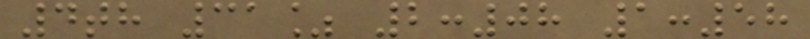4th 31% 2:08 1:58
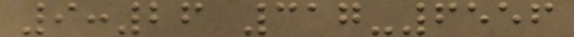9:26 317-6556
